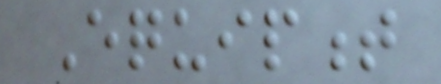Equipment
